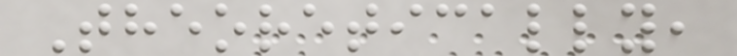Theoretically,
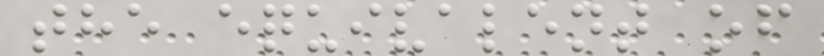the equivalent of
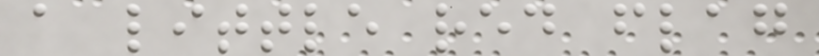a little red flag
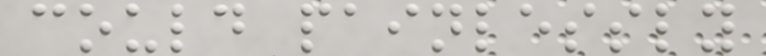could painlessly
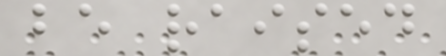be raised
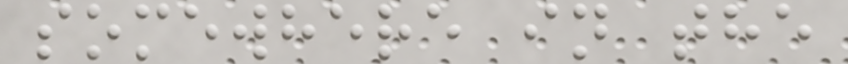somewhere in the
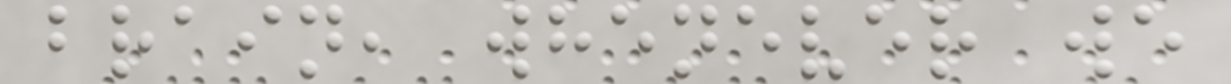brain, whenever we
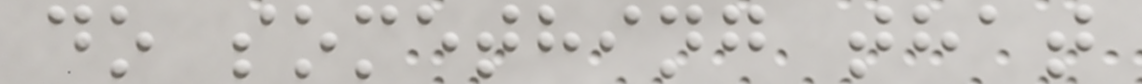do something that
